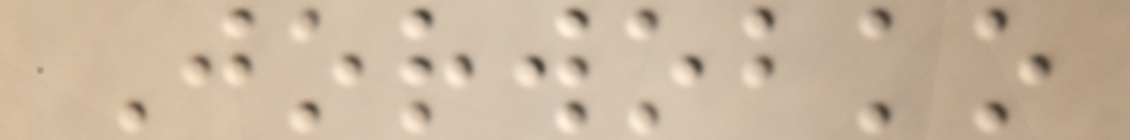Jorwobko
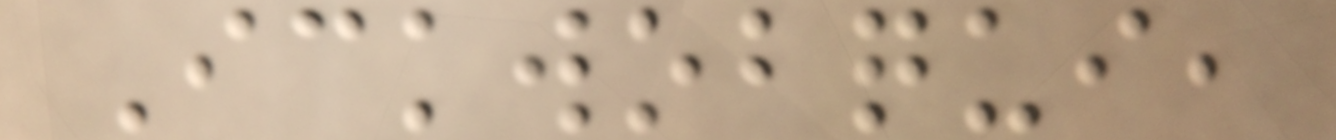Ickwobqui,
